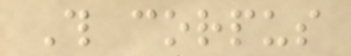This corpus
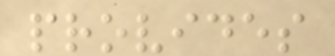provides
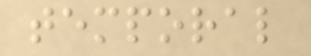temporal
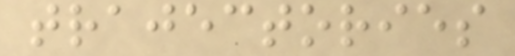trajectories
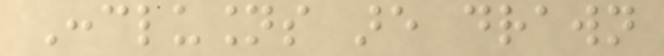Conclusions are drawn
